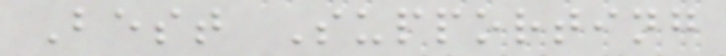Best Supporting
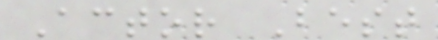Actor Best
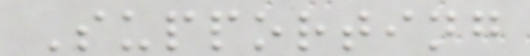Supporting
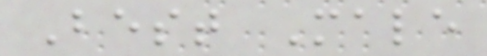Best Male
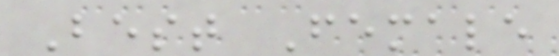Best Female
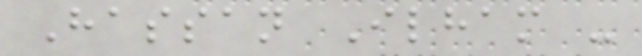Hassan Ilham -
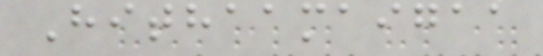Hithaamaigaa
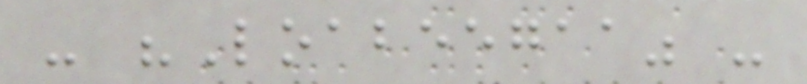- "Loabeegaa" -
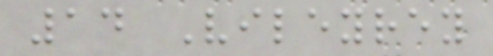14 Vileyrey
